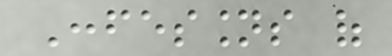Confessions of
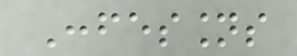Confessions
